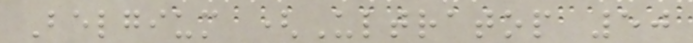Belgium (Ultratop 50
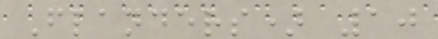Flanders) 10
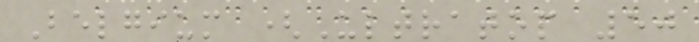Belgium (Ultratop 50
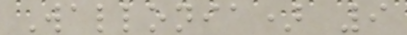Wallonia) 9
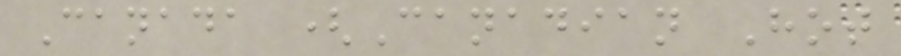Canada (Canadian Hot
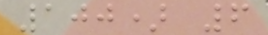100) 6
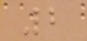2
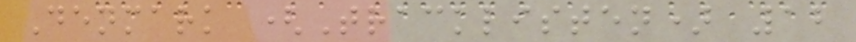Denmark (Tracklisten) 12
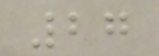27
